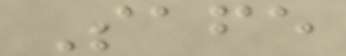Safe
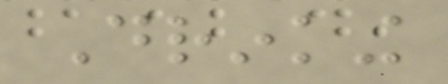Drinking
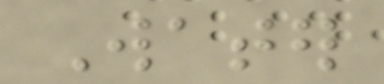Water
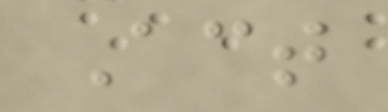Act
